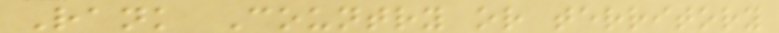Rank Country or territory
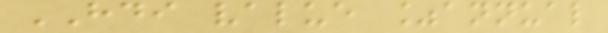HDI value %annual
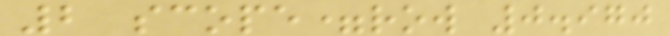2 scope=row 0.970
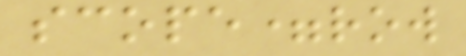scope=row
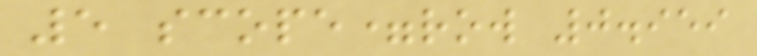5 scope=row 0.959
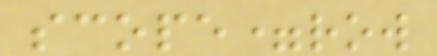scope=row
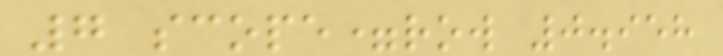7 scope=row 0.958
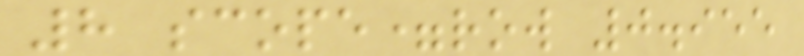8 scope=row 0.955
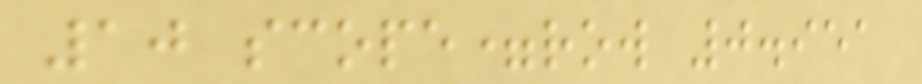10 scope=row 0.951
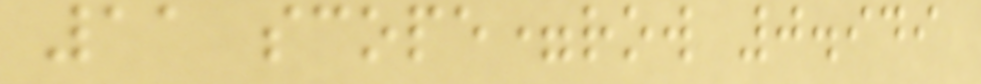11 scope=row 0.949
